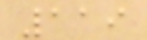119
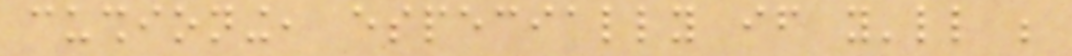cushioning, especially if you'll be
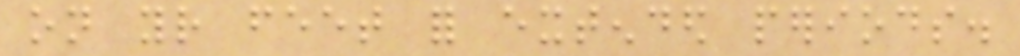on your feet for extended periods.
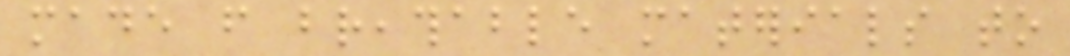made from breathable materials to
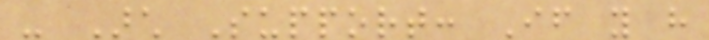- Arch Support: If you have
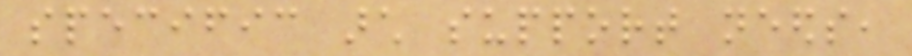specific arch support needs,
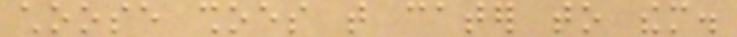choose shoes that cater to them.
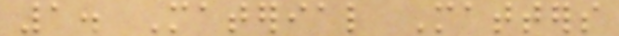1. Material Matters
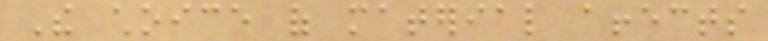The choice of material affects
